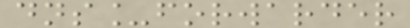dns_forwarder
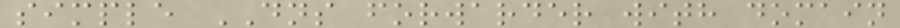simple DNS forwarder with domain
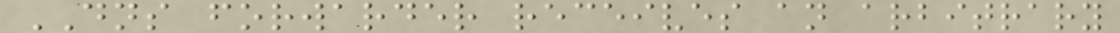DNS forwarder receives an arbitrary
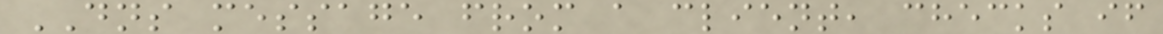DNS message from a client, checks if
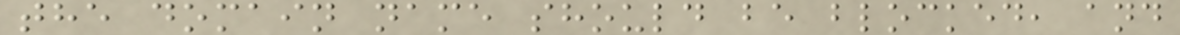the domain name should be blocked, and
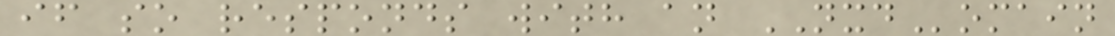if so responds with an NXDomain
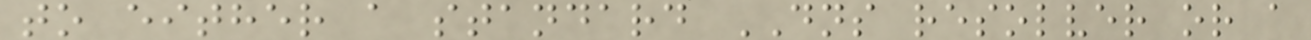to either a standard DNS resolver or a
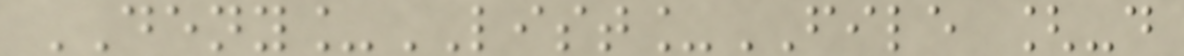DENY_LIST_FILE [-d
